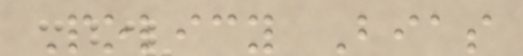Policy Bias
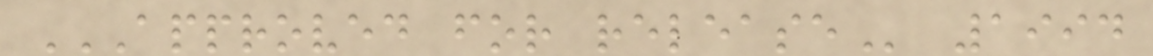APPROVED FOR RELEASE 1994
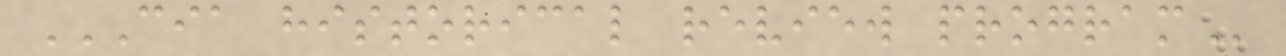CIA HISTORICAL REVIEW PROGRAM
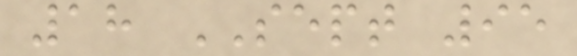18 SEPT 95
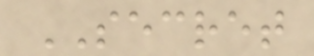SECRET
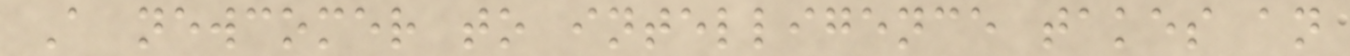A newcomer to intelligence takes an
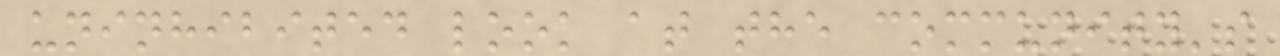uninhibited look at the community's
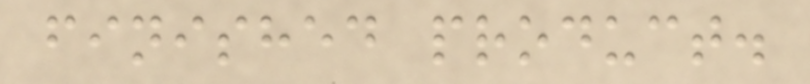finished product.
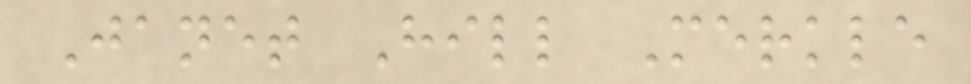Janet Hill Merkle
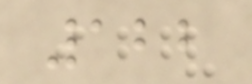122
